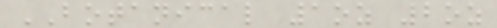BOTANICAL 1oz 2oz
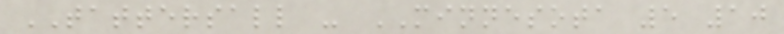TATTERSALL - MINNESOTA 5 10
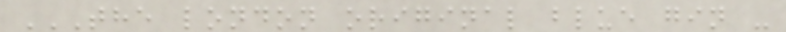THE LONDON ORIGINAL BLUE GIN -
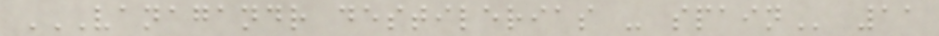VANAGANDR DESTILERIAS - SPAIN 11
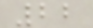22
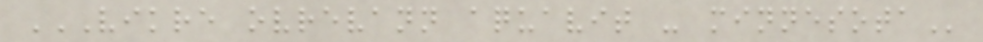VIKRE OVREVANN AQUAVIT - MINNESOTA
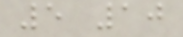5 10
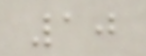10
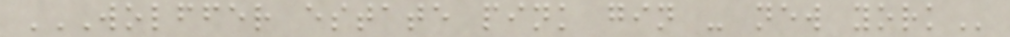WOLFFER ESTATE PINK GIN - NEW YORK
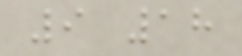9 18
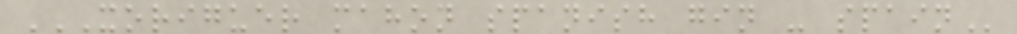XORIGUER MAHON SPANISH GIN - SPAIN
